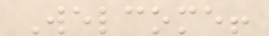Welcome!
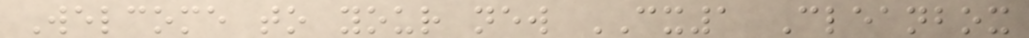Welcome to your new CX1 Cleanbox
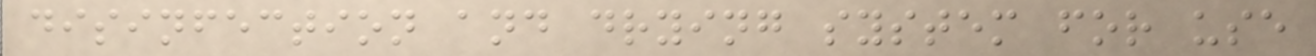disinfection and drying system for use
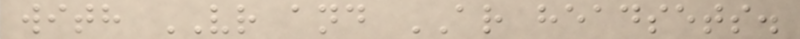with VR and AR headsets.
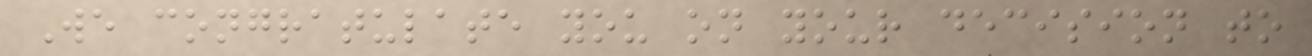We congratulate you on your decision to
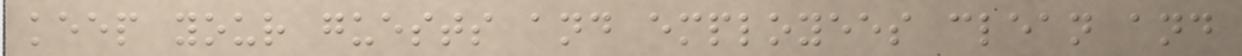keep your guests and employees clean and
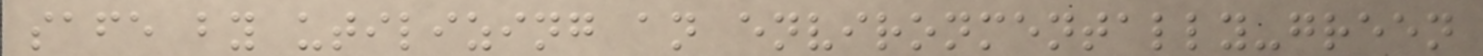safe by utilizing an environmentally-green
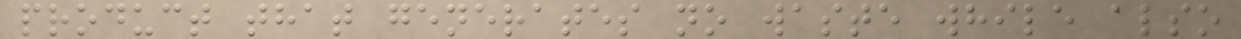product that generates no waste while also
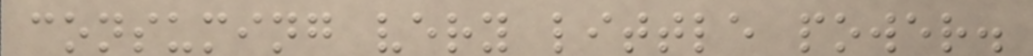consuming very little power.
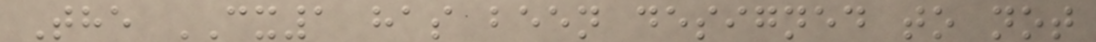The CX1 has been designed to not
